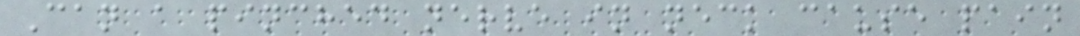Can a pinched nerve in neck cause pain
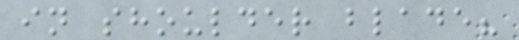in shoulder blade?
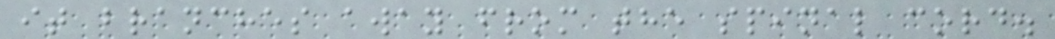it branches away from the spinal cord.
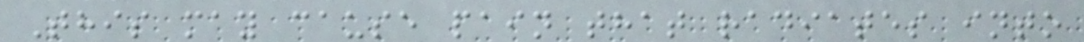This may cause pain that radiates into
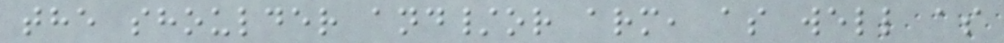the shoulder and/or arm, as well as
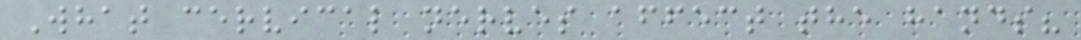What cervical nerves affect the hands?
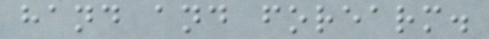hand and forearm.
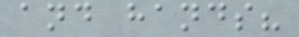and hands?
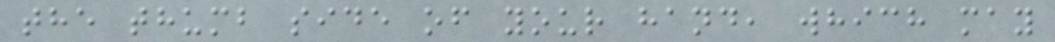the thumb side of your hand, which may
